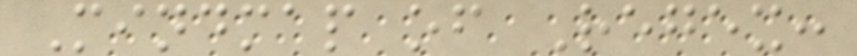Mindmap of Regex:
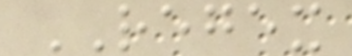REGEX
